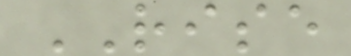RISE
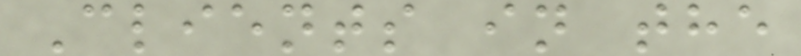Clients in the
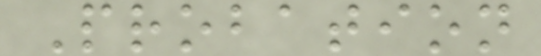Probation
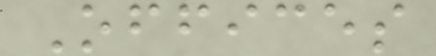Offices
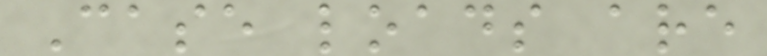Case loads are
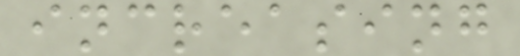increasing
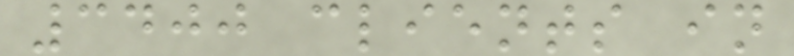3400 clients in
